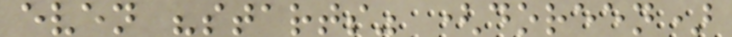even "starts" (doreen)
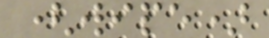(wipe)
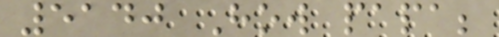5140 How papa;
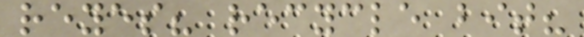reyes? recycle bit?
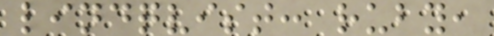lindqvist: ruby,
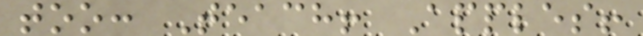too: Teach! Apples!
